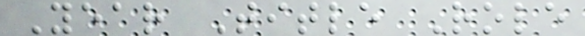Year Title Role
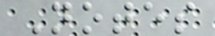Notes
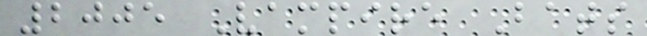2005 Vampire Bats
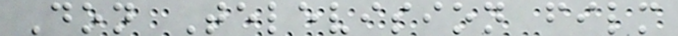Don Television film
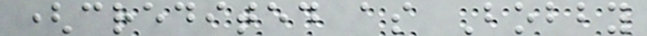(credited as Bobby
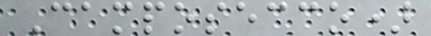Camposecco)
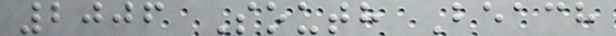2006 South Beach
